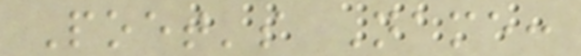Poet's Name:
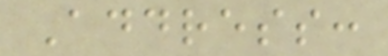Address:
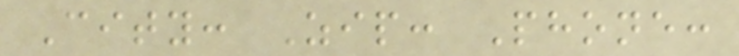City: Zip: Phone:
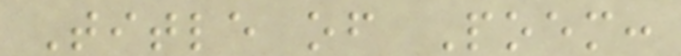Title of Poem:
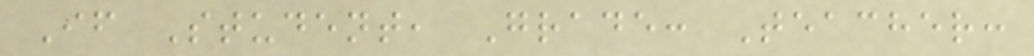If Student, Grade: Teacher:
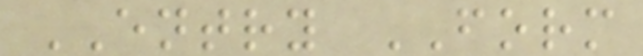ENTRY FORM
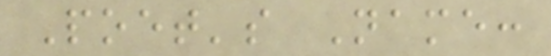Poet's Name:
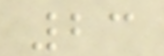23
